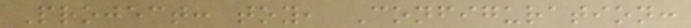Project: toy, Configuration:
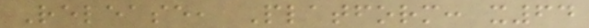Release, Platform: x64
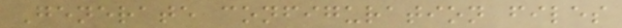Generate configuration files
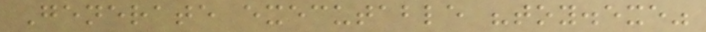Generate executable "toy.exe"
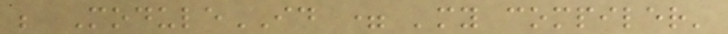; ModuleID = 'my compiler'
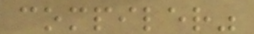compiler"
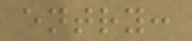entry:
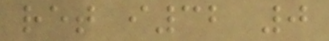ret i32 0
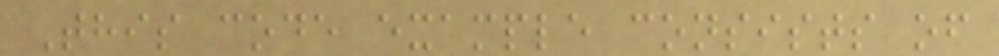This code example consists of
